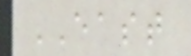EAST
